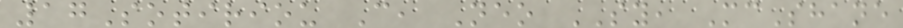17Sotiriou C, Neo SY, McShane
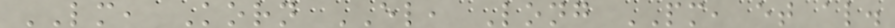LM, Korn EL, Long PM, et al.
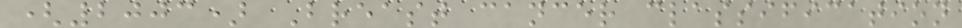(2003) Breast cancer classification
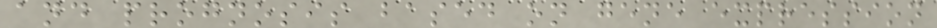and prognosis based on gene expression
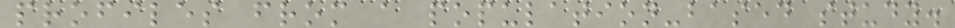profiles from a population-based study.
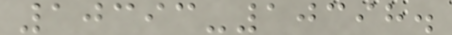10393-10398.
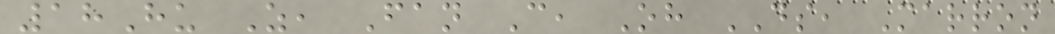18Hu Z, Fan C, Oh DS, Marron
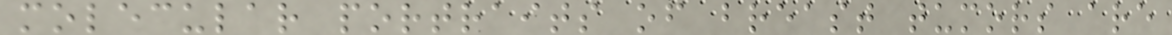molecular portraits of breast tumors are
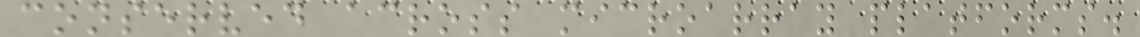conserved across microarray platforms.
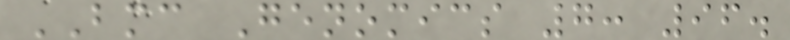BMC Genomics 7: 96.
